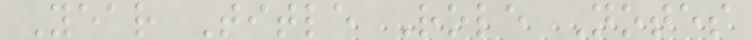Year Title Role Notes
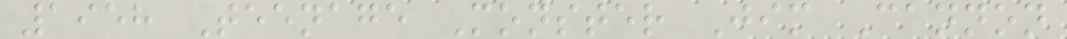1958 Teenage Monster Jim Cannon
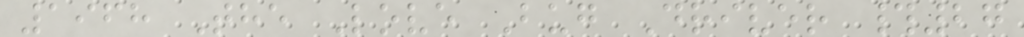1968 The Love Bug Driver #27
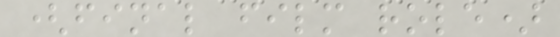(final film role)
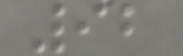92
